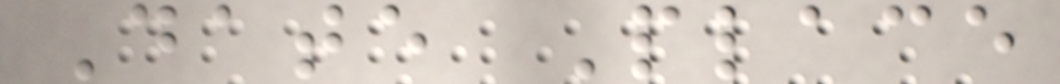Date Place
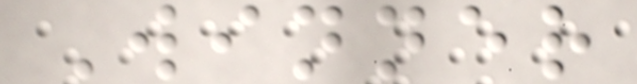Winner
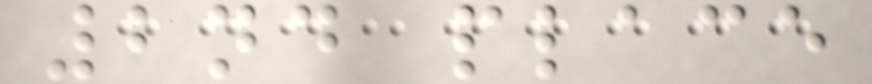2nd place
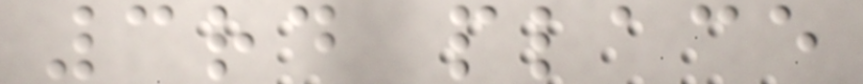3rd place
